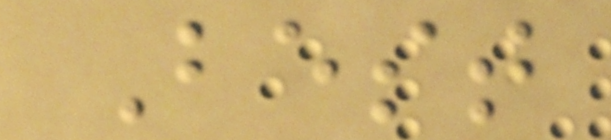Best
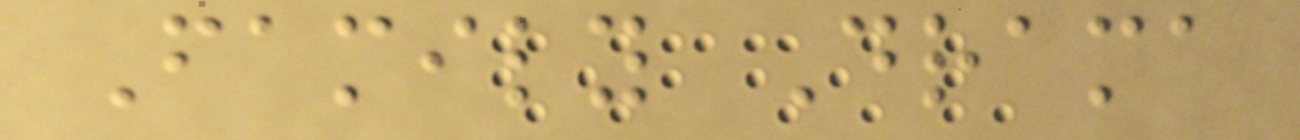Family Drama
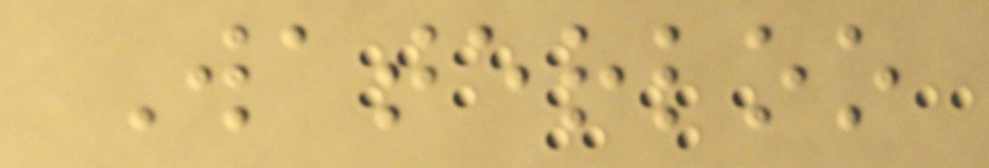Waterloo
